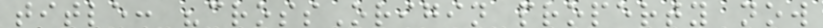title: "crossOrigin property now
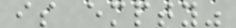is empty"
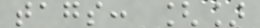tags: []
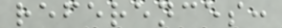references:
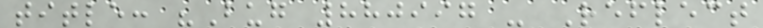title: "Bug 880997 - Reflect
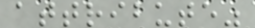attribute"
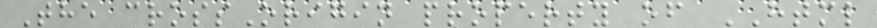The crossOrigin property of HTML
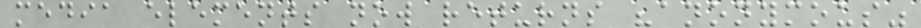media elements now returns "anonymous"
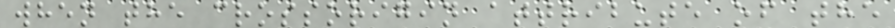when the crossorigin attribute of the
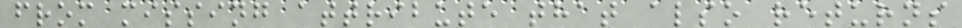from missing attribute that also returns
